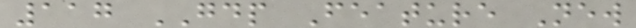117 GDP Feature New
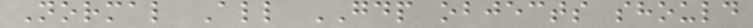Normal All GDP objects should
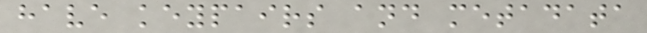have keypairs and metadata
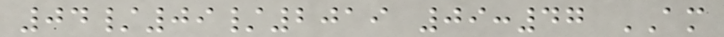04/09/2019 09:47 AM
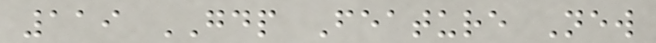119 GDP Feature New
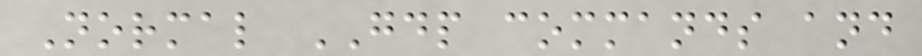Normal GDP commands and
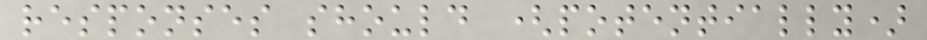responses should (potentially)
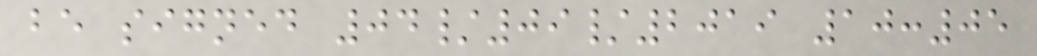be signed 04/09/2019 10:05
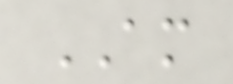AM
